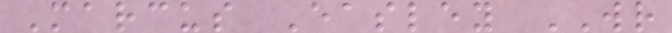Marcus Easley WR
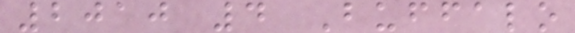2010 4 Buffalo
